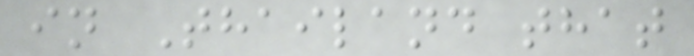in Thailand that
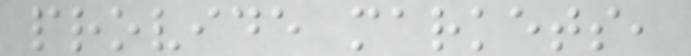provide markets,
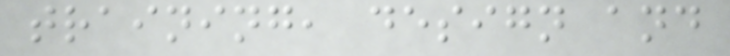training, design and
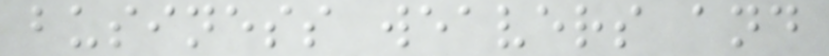business weavers and
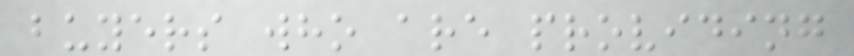buyers who are providing
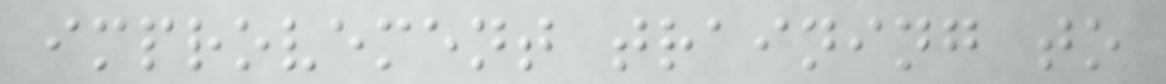improvement training to
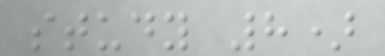study 8)
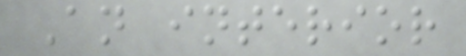An interior
